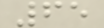65
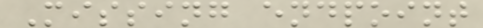Missing endpoint
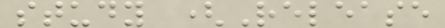study (Release
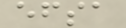efsa
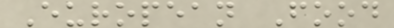European Food
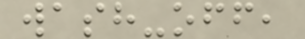wash-off,
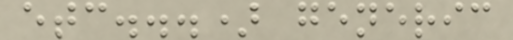etc...) generic
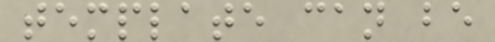template can be
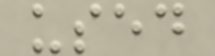used
